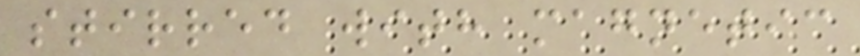stirred with magnetic
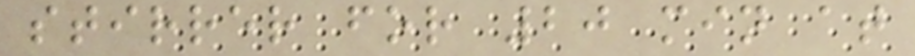stirrer for 20 min at
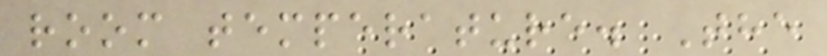room temperature. The
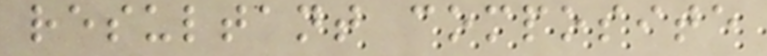resultant composite
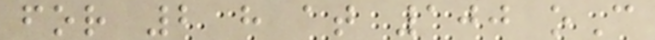for 2 h at 100 oC
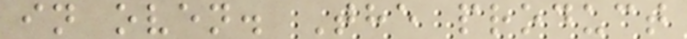in oven. The product
